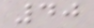40
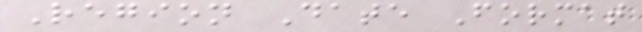Region Date Format
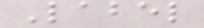Label
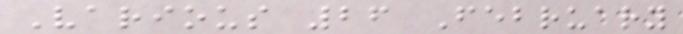Various 26 February
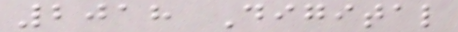2018 Digital
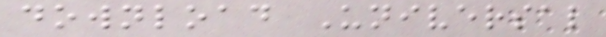download Universal
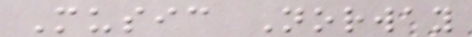Music Norway
